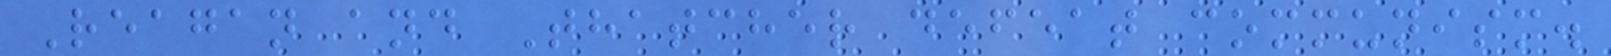Reagan and Thatcher defeat communism.
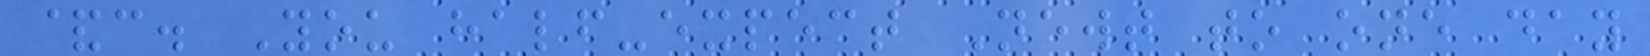&c. You half-expect Newt to one day
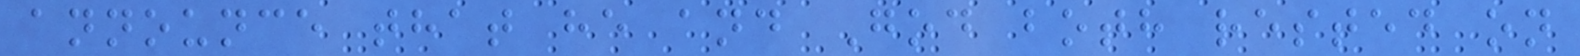announce that he and God both rested on
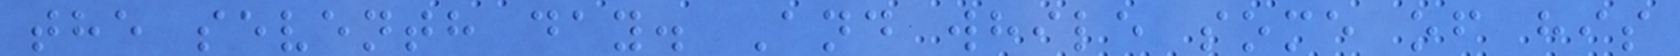the seventh day. And while some of his
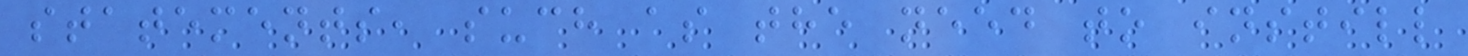statements, such as the need to instill
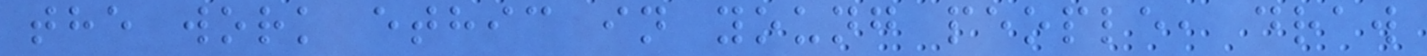the work ethic in young people, draw
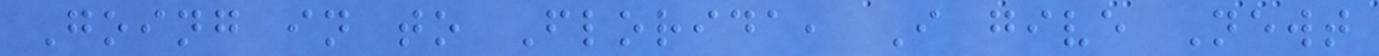Going in to Florida, I give Newt
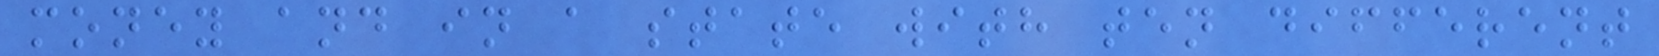money and in a state with ten different
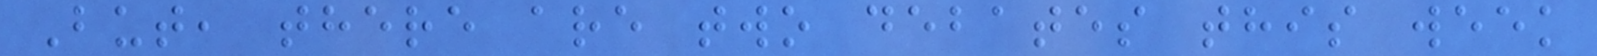But, there are two debates this week
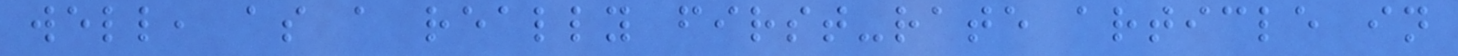well, as a really first-rate article in
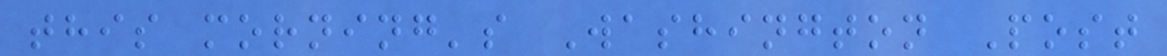this morning's Washington Post
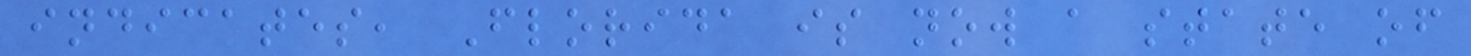indicates, Florida is now a state of
